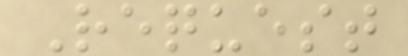Request
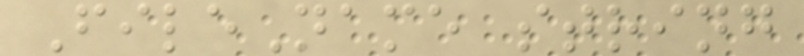FileName string
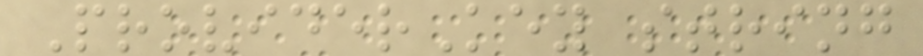ProviderKey string
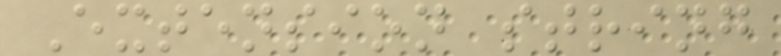Extension string
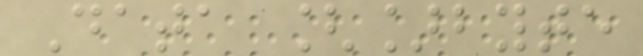Data []byte
